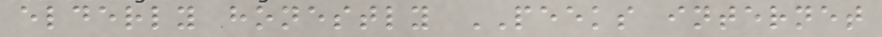elderly honestly PEEKS internet
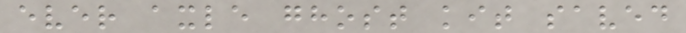ever axle ghost kit saved
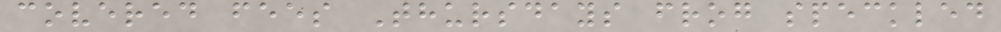covered fees Thursdays frog speckled
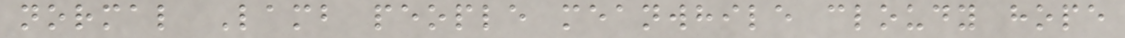normal Lamb people meanwhile cloudy hope
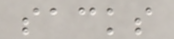sacks
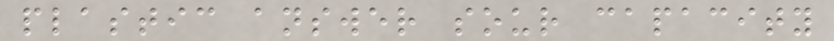plastic answer sour capacity
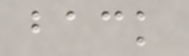back
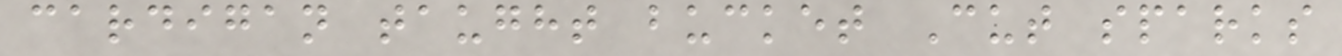cardigan taught bucket Cut sparks
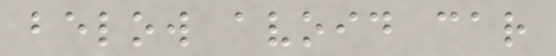below avoid car
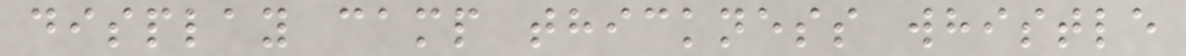display camp thickness whistle
